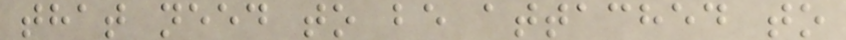that need to be attached to
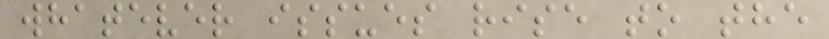whatever issues rise to the
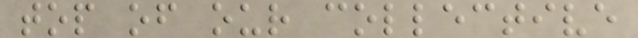top of our collective
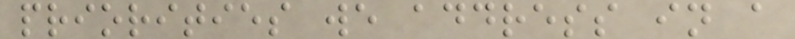priorities we address in a
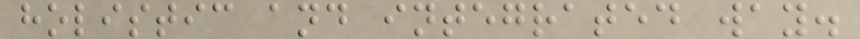holistic and integrated way.
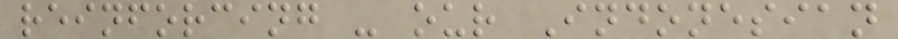reinforcing - our Indonesian
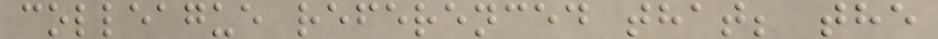colleague referenced that; the
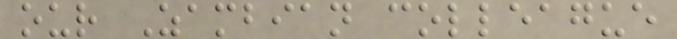our Zambian colleague
